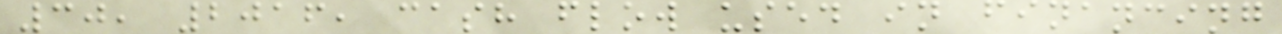30, 2016, cash flow used in financing
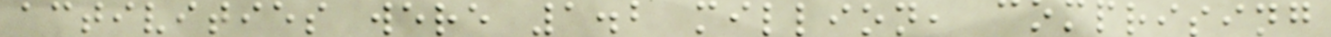activities were 1.2 million, comprising
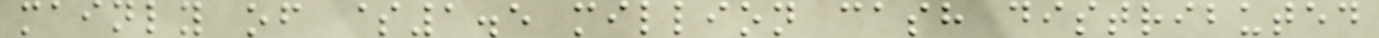mainly of $1.5 million cash distributed
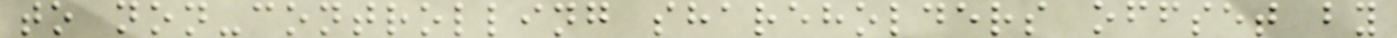to non-controlling shareholders offset by
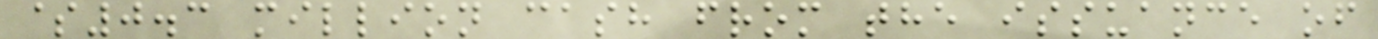$0.3 million cash from the issuance of
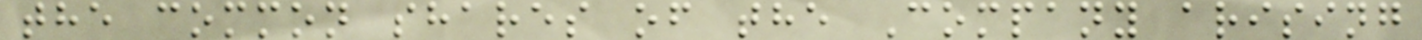the common shares of the Company arising
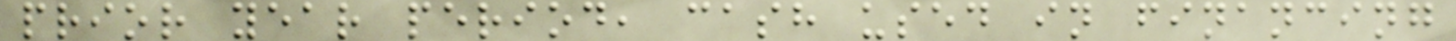prior year period, cash used in financing
